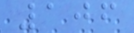106
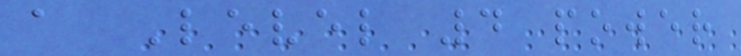a Level 4 power
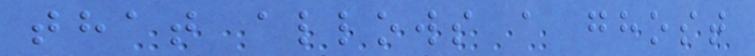that allows a ghost
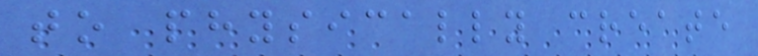to physically create
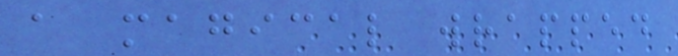a magical wrapped
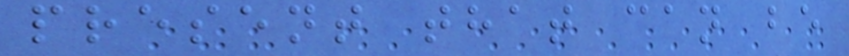present that can be
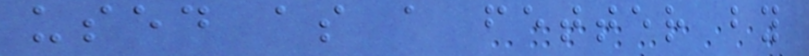used as a fetter by
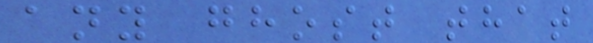any ghost that
